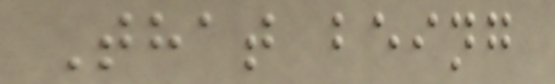That being
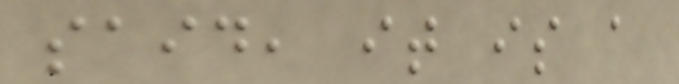said, it is a
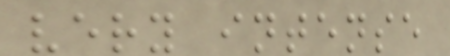very intense
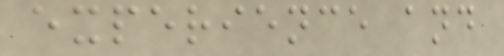experience and
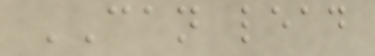CAN lead
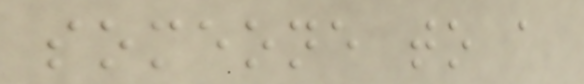someone to a
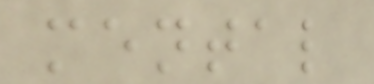mental
